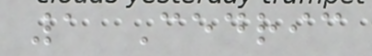1 Cedric
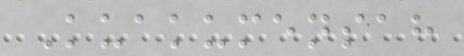Kuakumensah
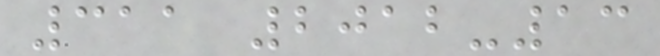311 2012-13
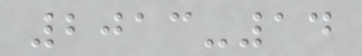2013-14
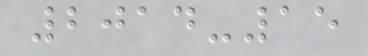2014-15
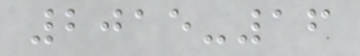2015-16
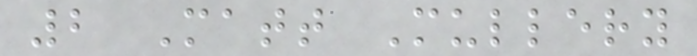2 Matt Mullery
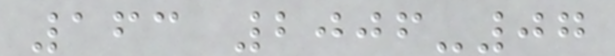163 2006-07
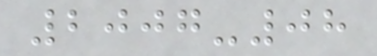2007-08
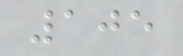105
